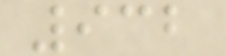932
